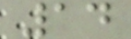14
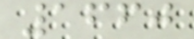1660
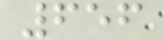656
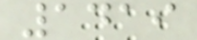1419
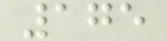175
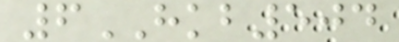6HKB504
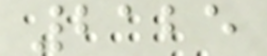2125
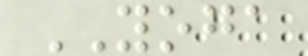YOGA
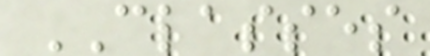CLASSES
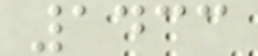1433
